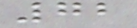72
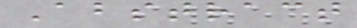Abstract
